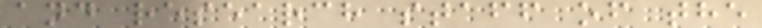and research staff of the
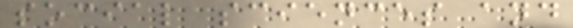social sciences and
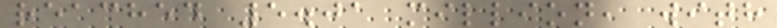reached 5.01 million, with
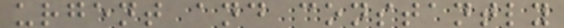urgent and constantly
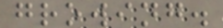growing.
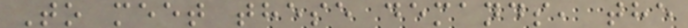To meet these demands, the
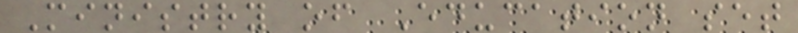Ministry of Education set
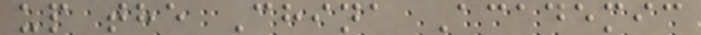up the China Academic
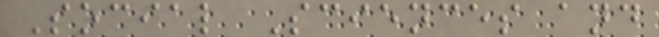Social Sciences and
